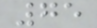75
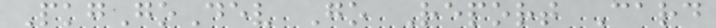PkgGoDev Go Report Card
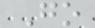Go
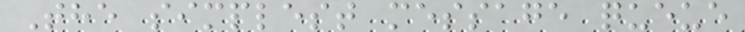The simplest message queue
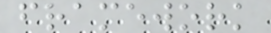framework
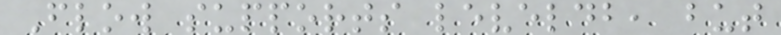Flow supports leveldb, but
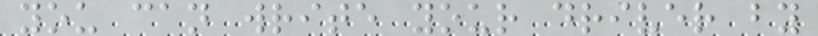you can write your driver by
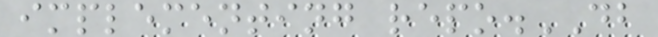implementing repo.DB
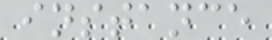instance
